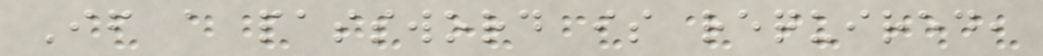If a password is required,
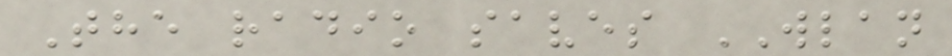The radio saves WLAN
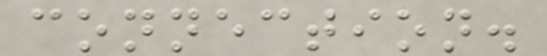connection.
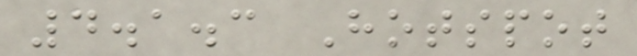4.1.3 Hotspot
